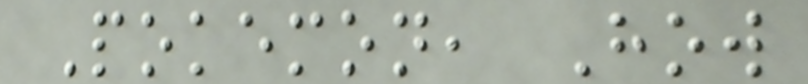Pokemon, How
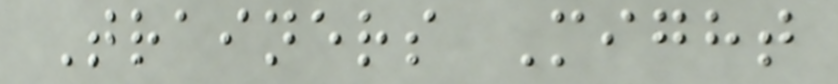Trainers Might
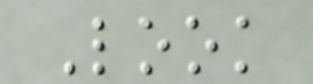Look
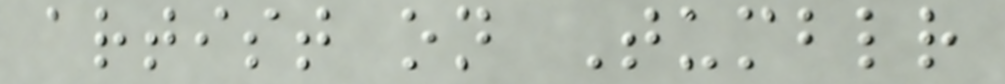artist on Tumblr
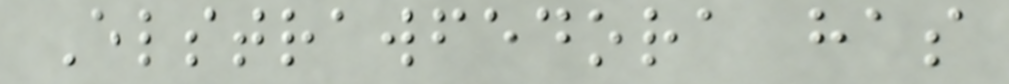Elstrawfedora has
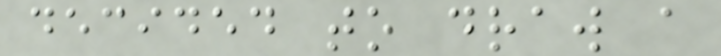decided to draw a
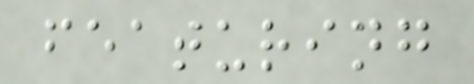featuring
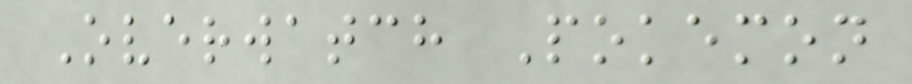Overwatch Pokemon
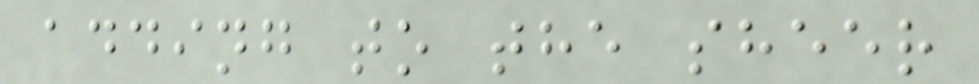adding to the sheer
